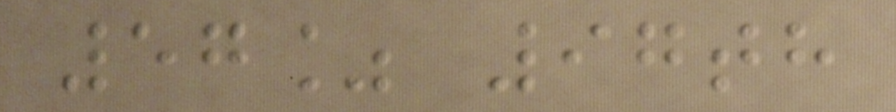57% 97th
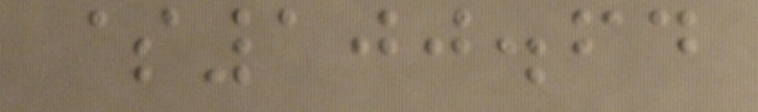$100.64
